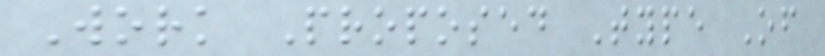Work Proposed Type Of
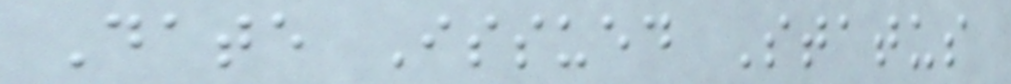Date Issued Status
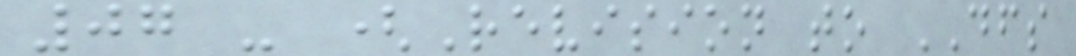07 - (Revision to DFS
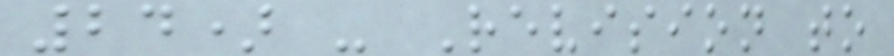24) - Revision to
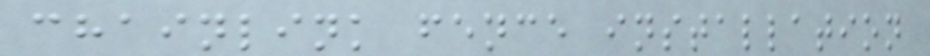chainlink fence installation
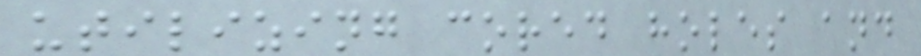utilizing cored holes and
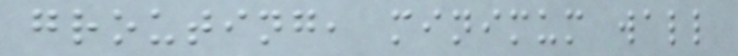grouting, minimum wall
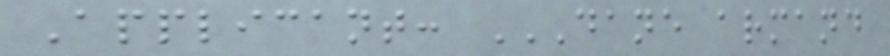Applicant: DANE ARMAND
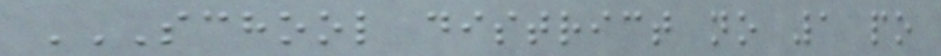SCHOOL DISTRICT NO 1 PO
